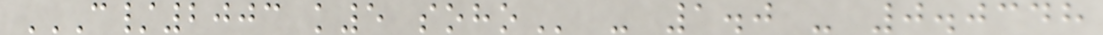C/2003 K5 SOHO - 1.0 - 0.0348
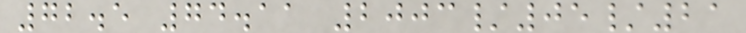72.5 74.11 2003/05/21
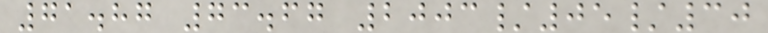71.87 73.67 2003/05/30
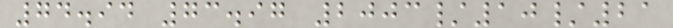74.94 73.97 2003/10/21
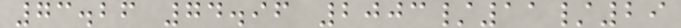73.26 74.96 2003/11/29
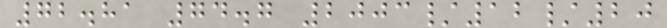72.81 74.7 2003/12/20
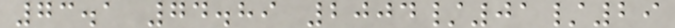73.1 74.89 2004/01/29
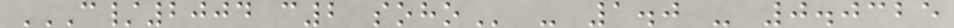C/2004 C2 SOHO - 1.0 - 0.0325
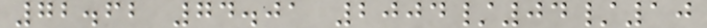72.62 74.01 2004/04/10
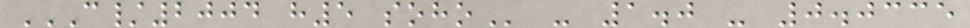C/2004 H5 SOHO - 1.0 - 0.0335
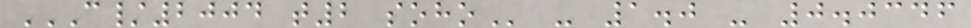C/2004 T2 SOHO - 1.0 - 0.0346
